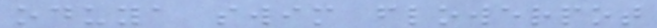oduya swim flowerpot
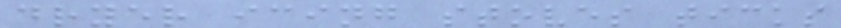dryer icing stoves ticks
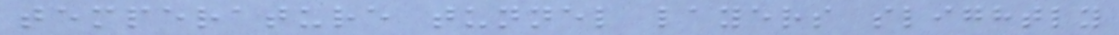temperature tunnel layers slightly
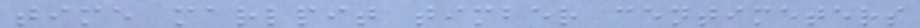time marlpit timber centimeters
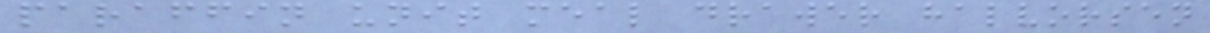paraffin unit meal drawer halvorsen
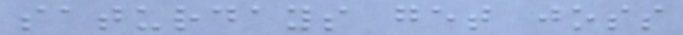saturdays get joss
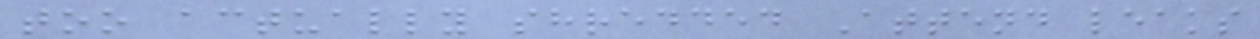too actually shredded Attend leaks
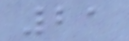21
